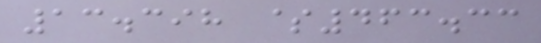13.398 $463.33
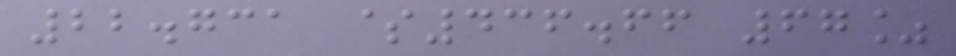22.731 $436.66 67%
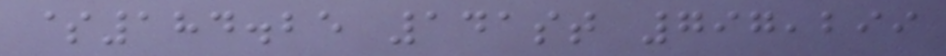$184.25 141st 797,299
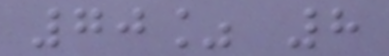70% 8
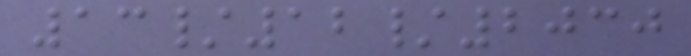13/12/2030
